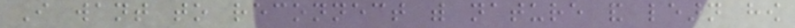I want to reconnect with nature and learn how
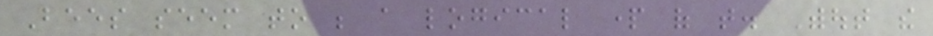Bees seem to be a logical part of that. Without the
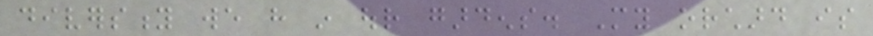diversity we have in our gardens. My orchard is
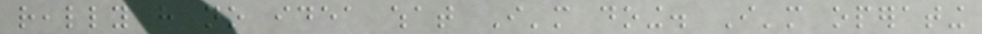really have no idea what I'm doing. I'm operating
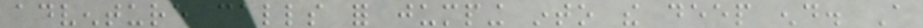adventure calls for jumping into the deep end. A
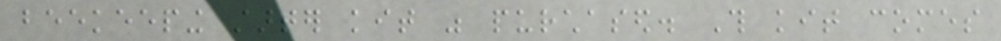beekeeping starter kit was purchased. This kit comes
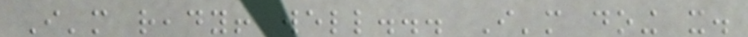I'm ready! well... I'm doing it.
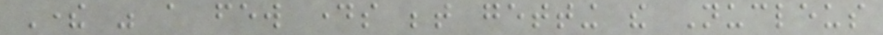There was a few days between getting the Nucleus
